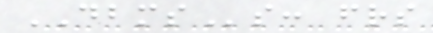DBMSs: friends
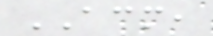ACM,
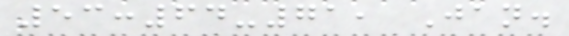53:64-71, Jan.
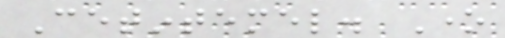Cetintemel. One
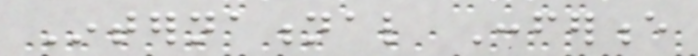International Conference
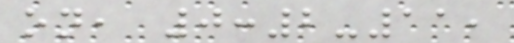on, 0:2-11,
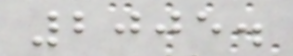2005.
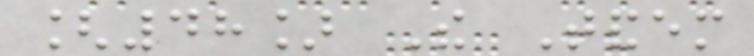[48] The Tandem
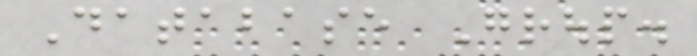Database Group.
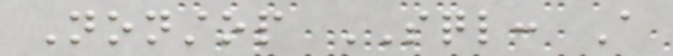Nonstop SQL: A
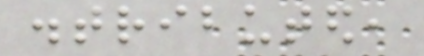distributed,
